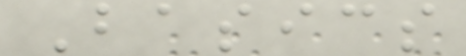Basics
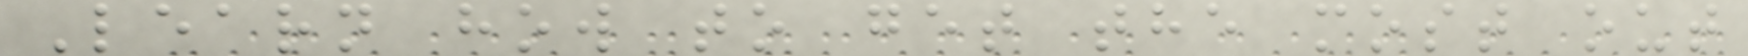Learn how to get the most out
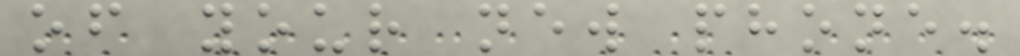of your new phone.
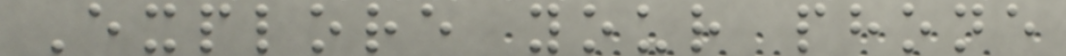Explore your phone
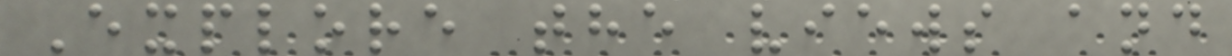Explore the views and
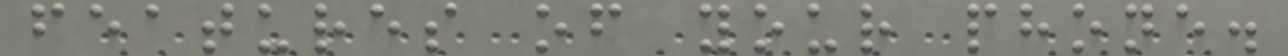features of your phone.
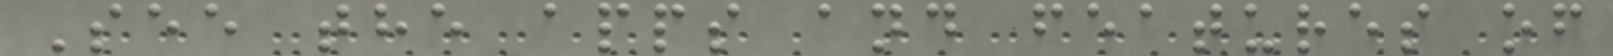See the apps and features of
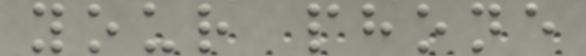your phone
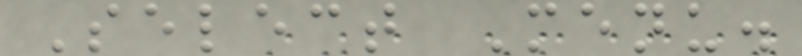Select Menu.
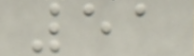51
